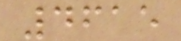4615
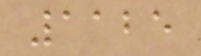1125
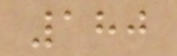180
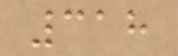318
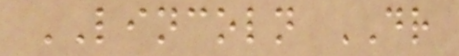LINCOLN DR
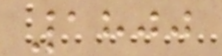1800
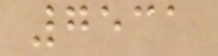7531
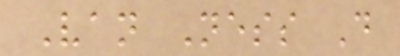Van Ness D
